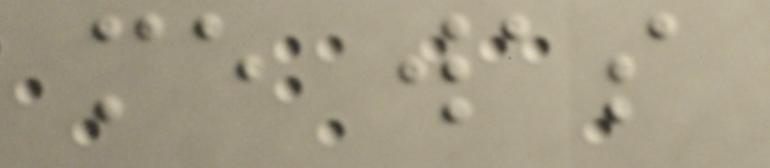me was
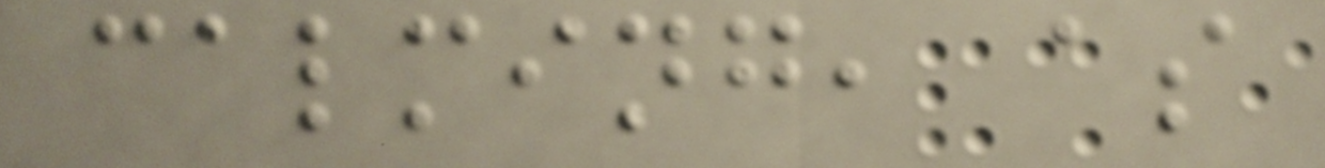calming, as
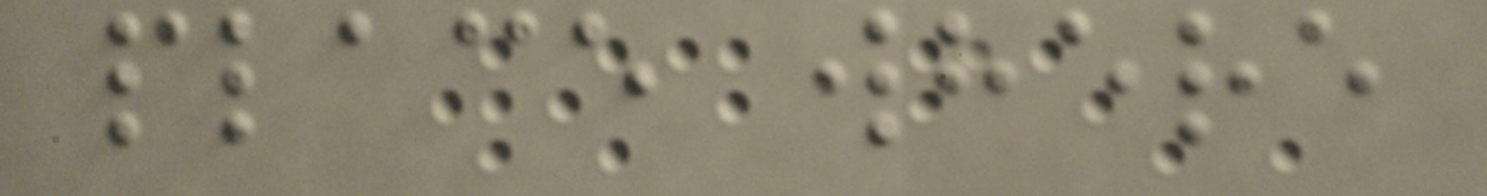place where
